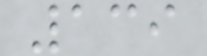139
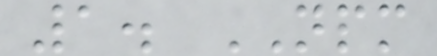1. NPM
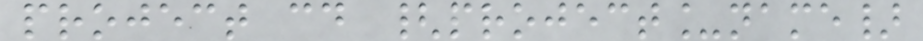project cd {project_name}
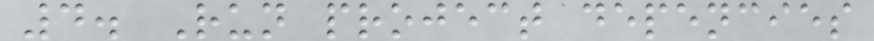4. Run project depencies
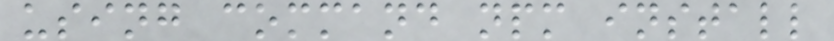using command npm install
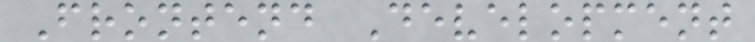Frontend Development
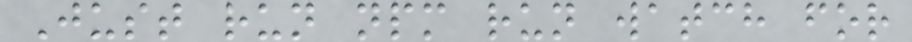Just run npm run watch for
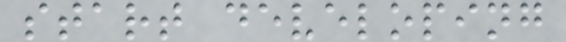start developing
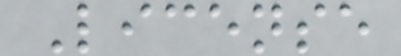License
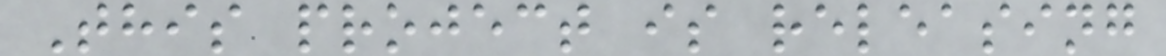This project is releasing
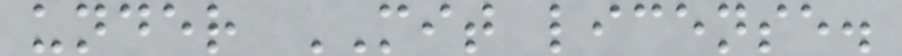under MIT license.
